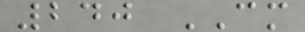240 CM
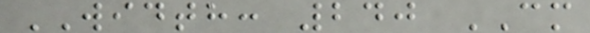WIDTH: 240 CM
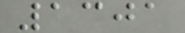1301
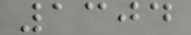1304
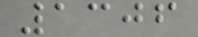1306
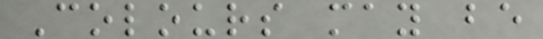Colours may be
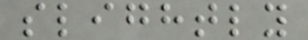slightly
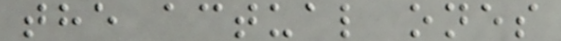the actual ones
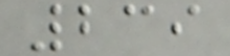239
